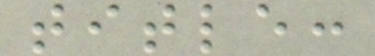title:
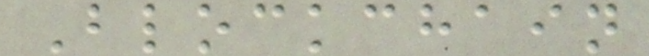Blockchain
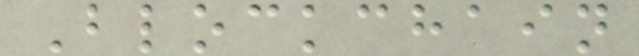Blockchain
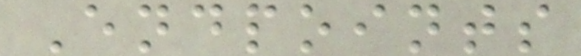Endpoints
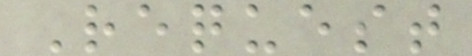Request
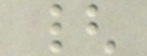{
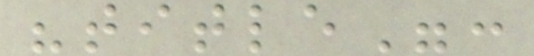"title":
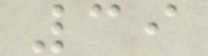39
